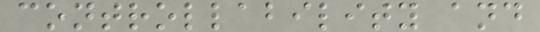controllability and
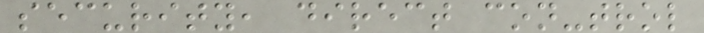security, direct con-trol
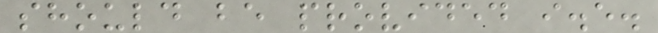should be provided i.e.
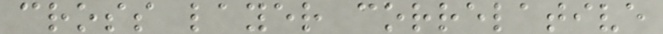cross layer correlative
